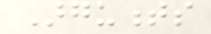Arguments
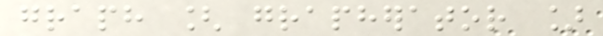graph [ grapherator ]
